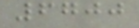6700
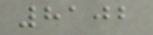8102
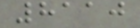8110
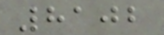8102
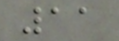11
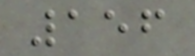156
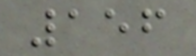156
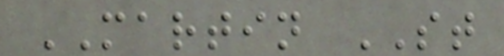MARTIN ST
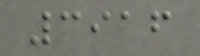3916
